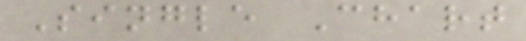Single Chart
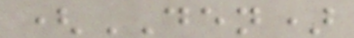(DEN)
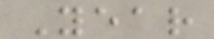Year
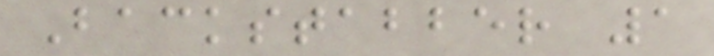Backstabber 1
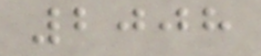2008
